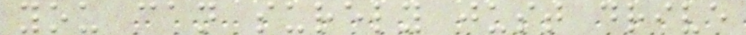you can surely just drive
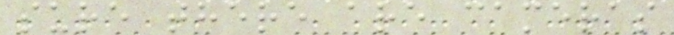sure there are cameras
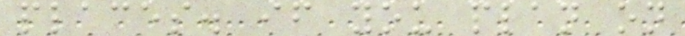places. if you plan on
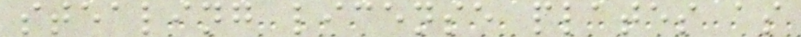stealing license plates as
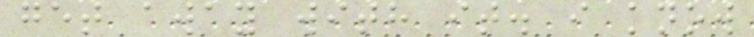get away with it. i know
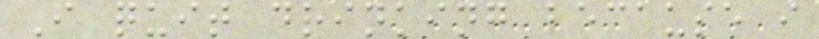I quit drinking because i
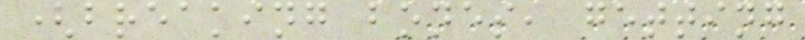(breaking bones, getting
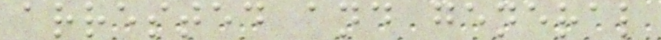arrested and general
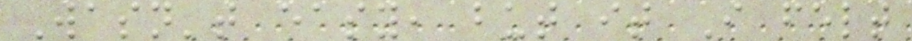Wasn't easy, but it I felt
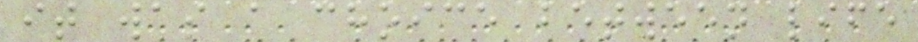it was a choice between life
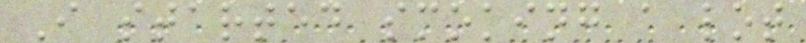I started smoking a lot
